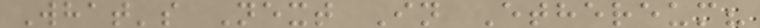What's Next In Ethereum?
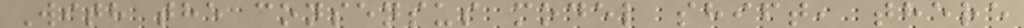With the consensus model shift, there
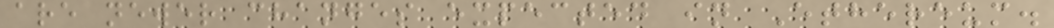are newer changes expected in Ethereum.
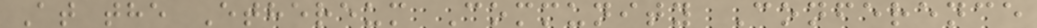At the Ethereum Community Conference
